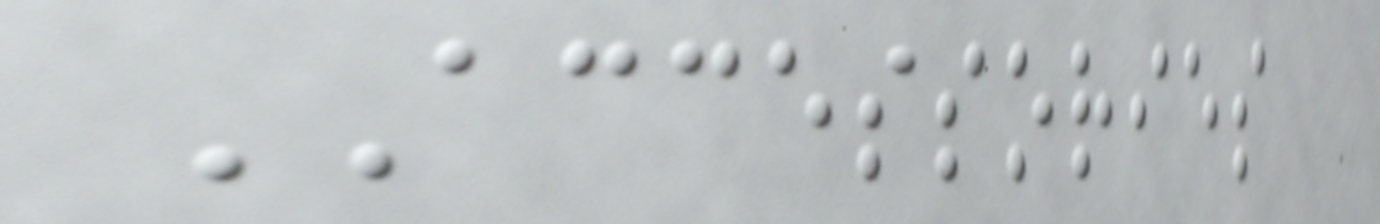ACCESSORIES
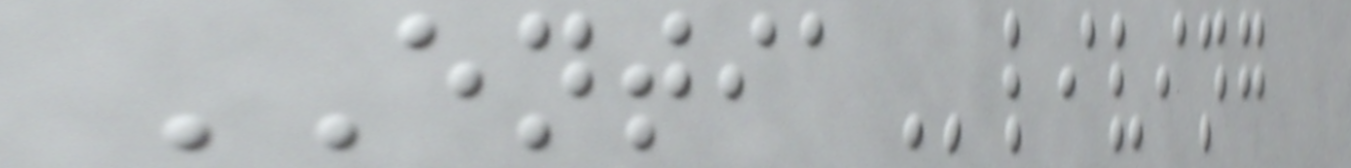ENTIAliving
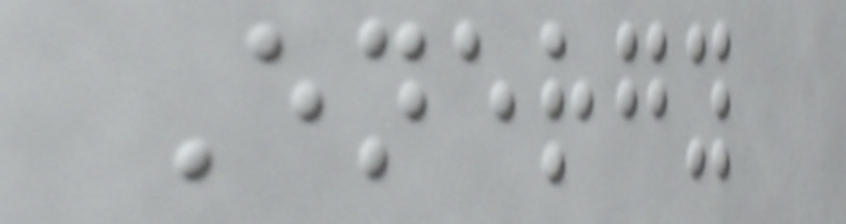Energy
